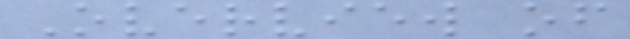Overview of
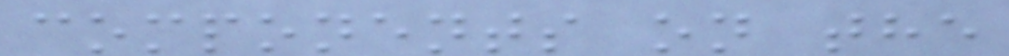components on the
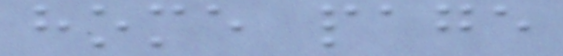home page
